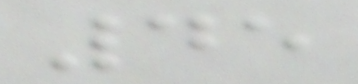45
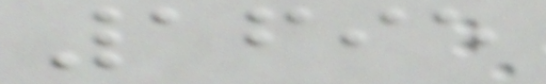1695
